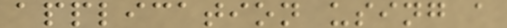application using a
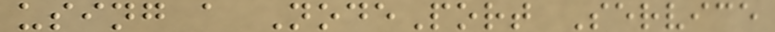using a NodePort Service
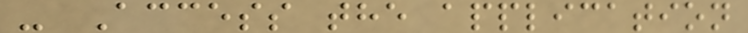- Access the application
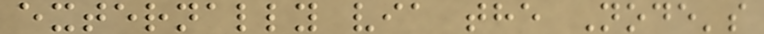externally via the Node's
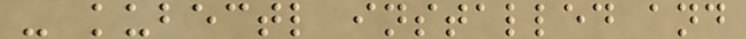- kubectl installed and
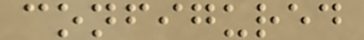configured
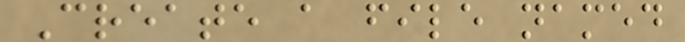Create a file named
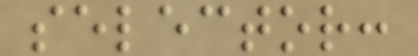selector:
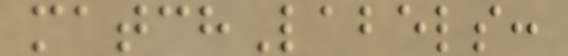matchLabels:
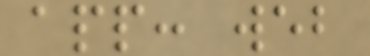app: web
